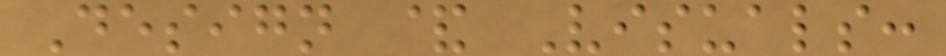Design & Visuals:
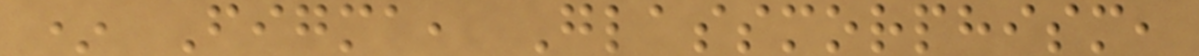* Figma, Glassmorphism,
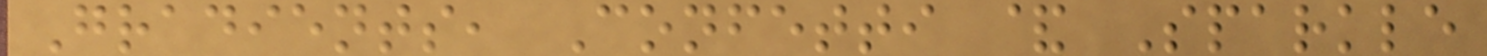Gradients, Confetti & Sparkle
